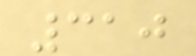310
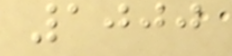1000
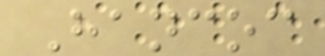Hancoc
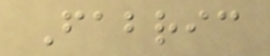Fabric
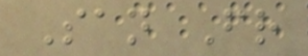San Fr
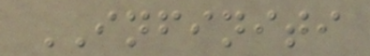INFINITI
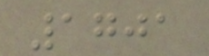1701
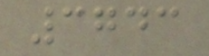3743
